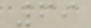69
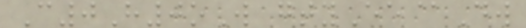C0H0oW gtyEe@Dw
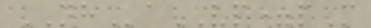NHaVP=pM
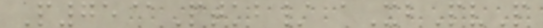P75@Ptkb/ aXbPvP
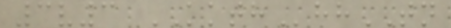3v3 KKTHhhTN
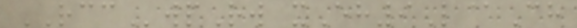RCCwpRw xEh9L@Ch
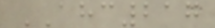AHC217
